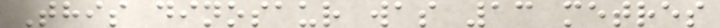This dinosaur was 13 metres
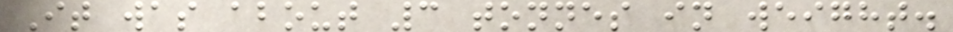It was about 3 tonnes in weight.
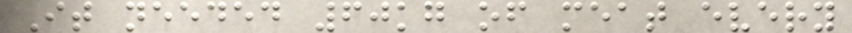It needed 60kg of meat every
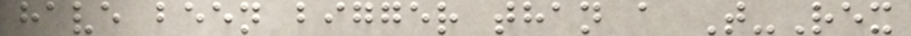have been bigger than a T-Rex
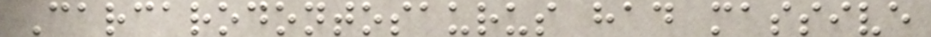Carcarodontosaurus had massive
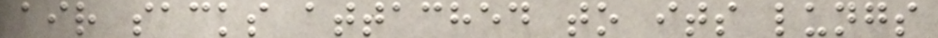air sacks attached to its lungs
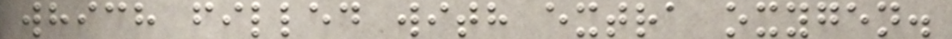which filled with extra oxygen.
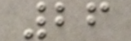26
